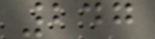247
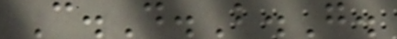C.D.B.G.
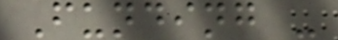Funding -
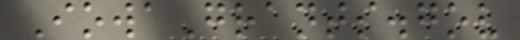IowaGrants.gov
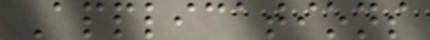Applications
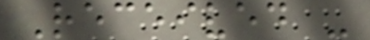Received -
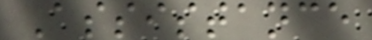Assistance
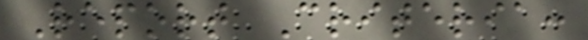Report Criteria:
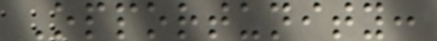Opportunity:
